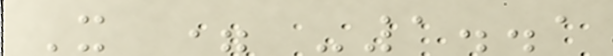X = -1..1
